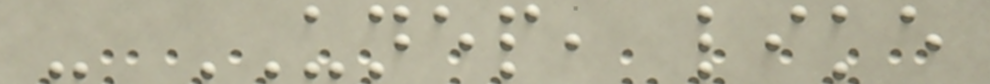- UNEP, like
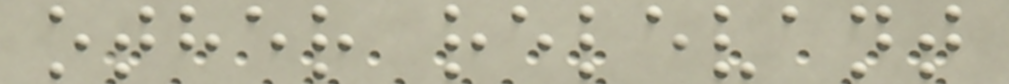other relevant
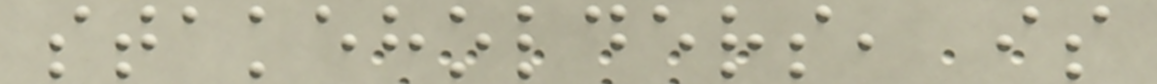stakeholders, is
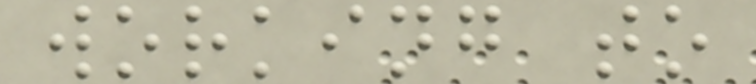working to
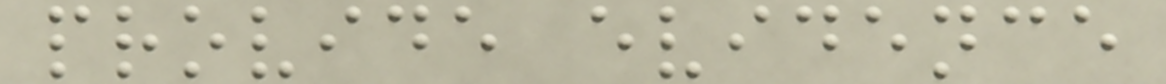provide evidence
